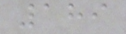189
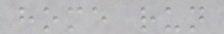home run
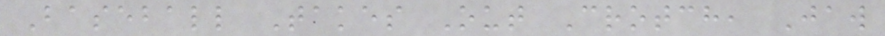Baseball Takes Out Crotch, Jaw
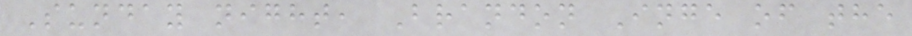Sunday night, Brandon Inge of the
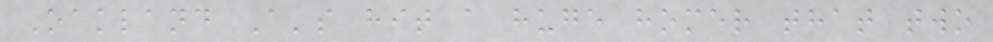Oakland A's hit a huge homer that two
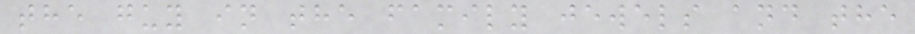the guy in the family jewels and the
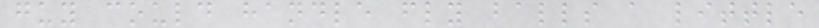guy could handle fly balls a little
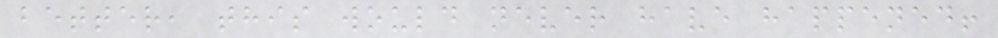better, this would never have happened!
